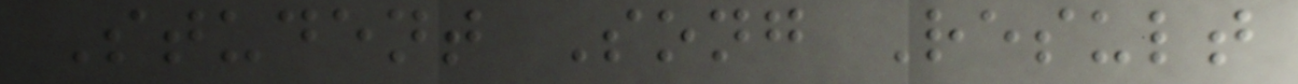Student Song Result
